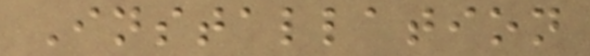Installation
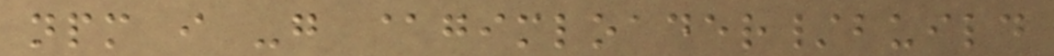npm i -g @gimloader/build
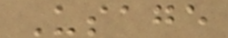Usage
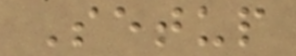Setup
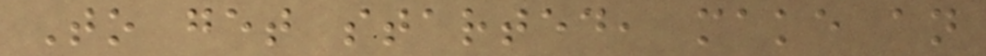To get started, make an
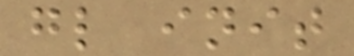gl init
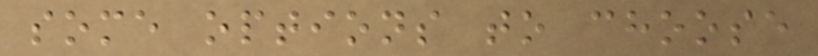some options to choose
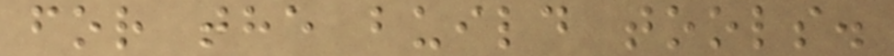for the build tools.
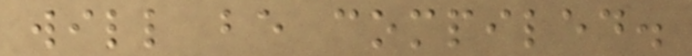will be compiled.
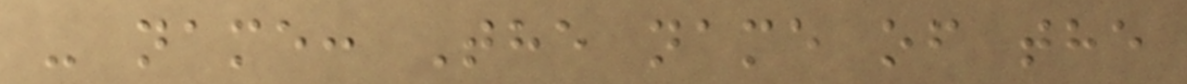- name: The name of the
